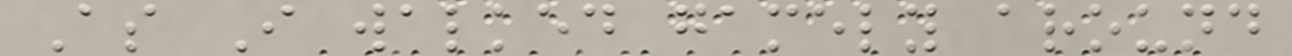As I walked gamely around
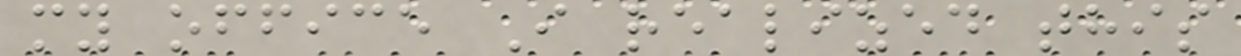my office I realized this
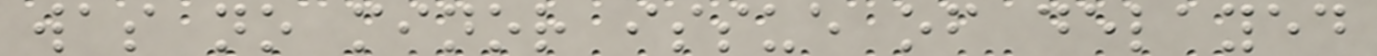was no minor issue of delayed
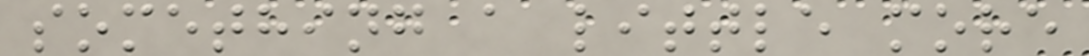something a little more
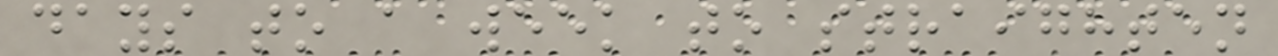days to a week to straighten
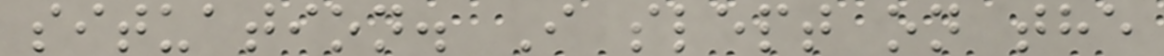situation. I slept on the
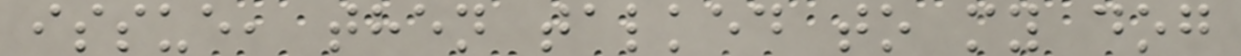issue, then talked to my dog
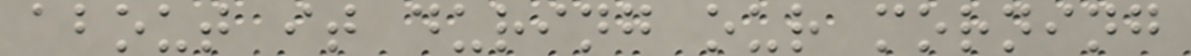about it during our morning
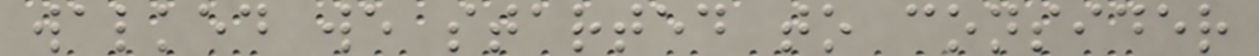walked we started to consider
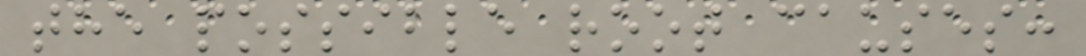the possible root causes:
